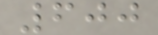600
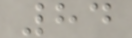84
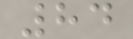84
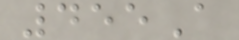455A
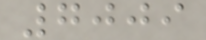7009
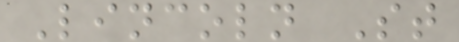Lincoln St
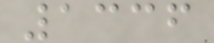1336
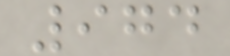974
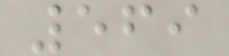569
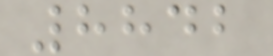8842
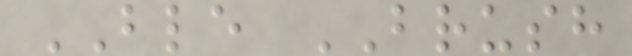BLE BRUSH
